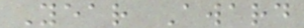Year Award
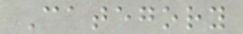Category
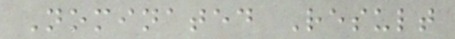Nominated Result
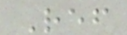Ref
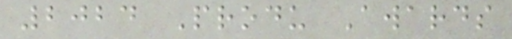2024 Produ Awards
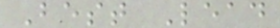Best Lead
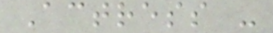Actress -
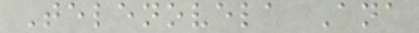Telenovela Ana
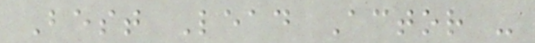Best Lead Actor -
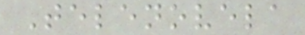Telenovela
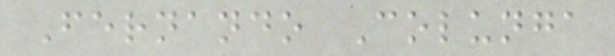Fernando Colunga
